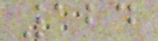124
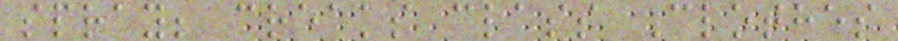spray; creaks class Clothes
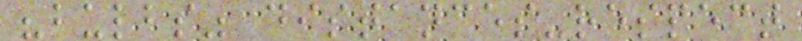"bulbs" distances-respect
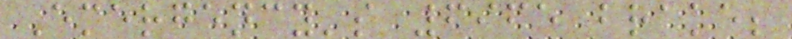Emergency's 6965 brake;
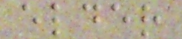elder
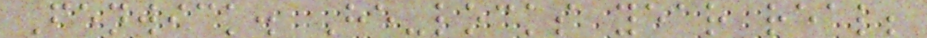Fenwick. He-locks year real;
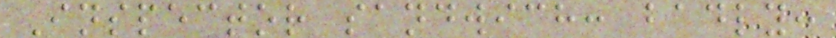Inspector sandwich: badly:
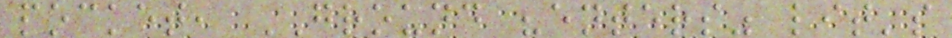pocket, GROUND "enters" lit's
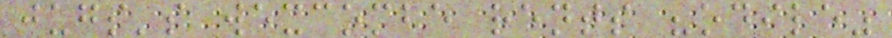jugs's wexcombe rents "odile"
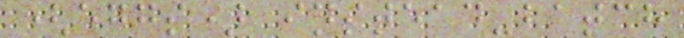(eggs) instead-batch
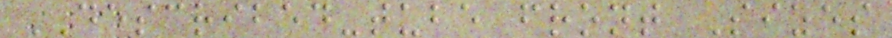DESCRIBED-tube front Sizes
